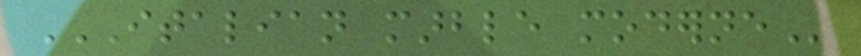ITALIAN MARBLE MODERNE
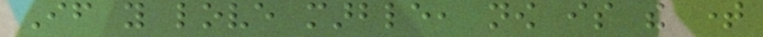If you love marble, now is the time
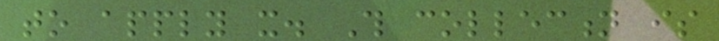to apply it. This collection is
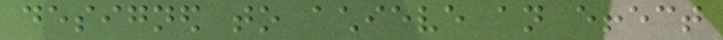designed to achieve an effect
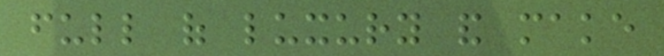full of luxury and make
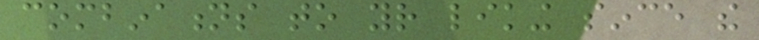combinations to your liking since the
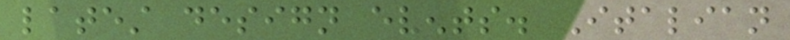latest design events. Italian
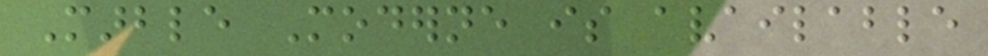Marble Moderne is available
